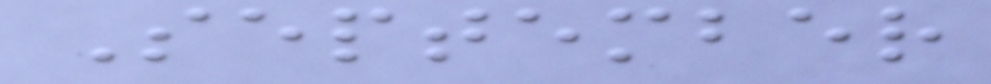September
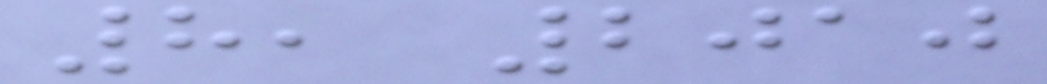8, 2010
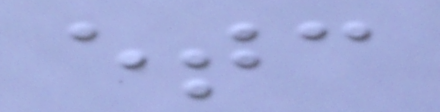etc
